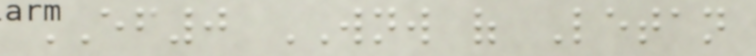EF0 WNW of Letan
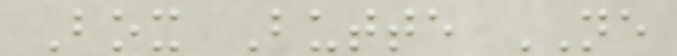Box Butte NE
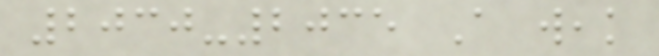2030-2035 A weak
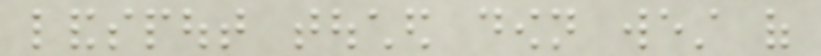landspout touched down west of
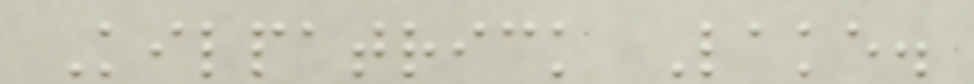Kilpatrick Lake.
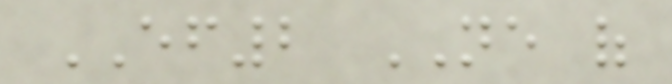EF2 NE of
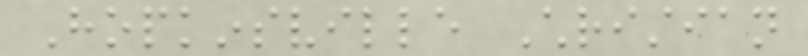Hopkinsville Christian
